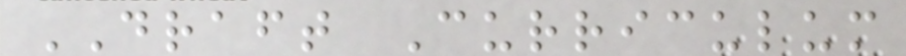DRAFT Curriculum
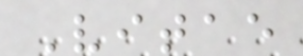Vitae
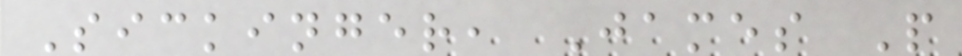Sickinger, James P
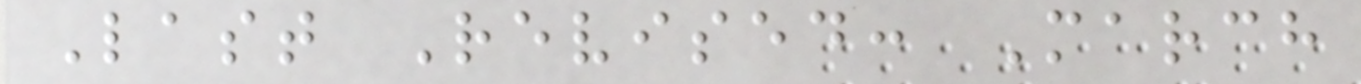Last Revised: March
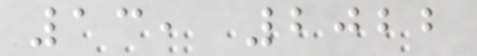13, 2022
